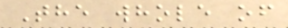The whole of
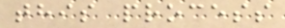this process
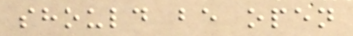should be open
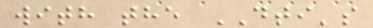with the DTI's
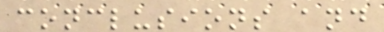conclusions and
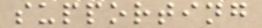supporting
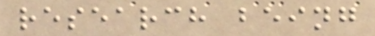research being
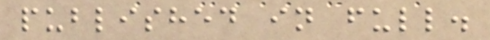published in full.
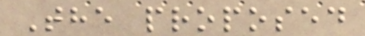The proposed
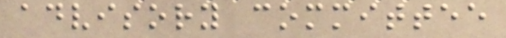advisory committee
